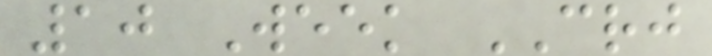10 Week CRJ
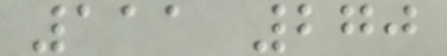111 270
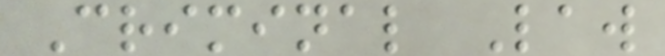Criminal Law
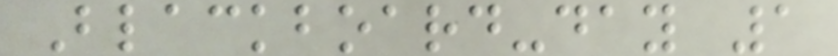Blackboard-day 1
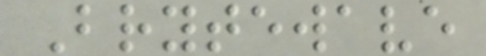Brytewave
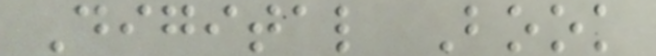Digital Book
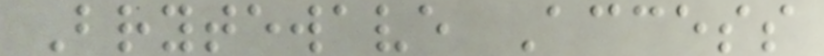Brytewave Access
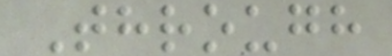Through
